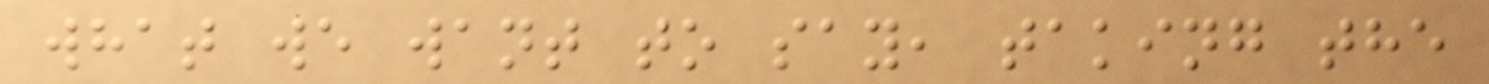what we want to say, taking the
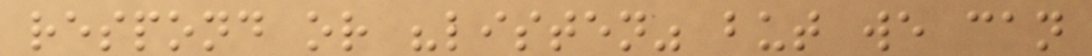respond or "listen" but we can
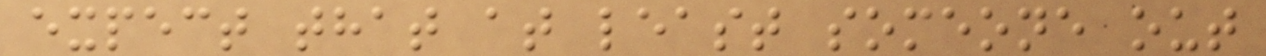expect that at least someone out
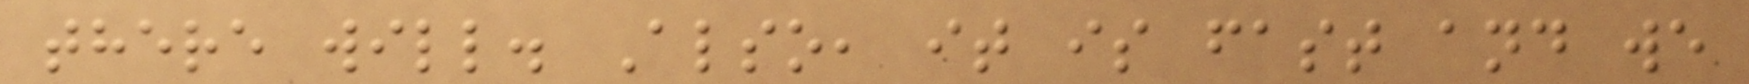there will. Also, it is fast and we
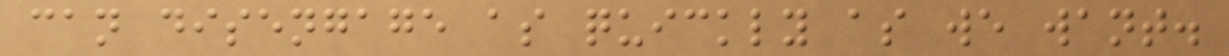can disengage as quickly as we want.
